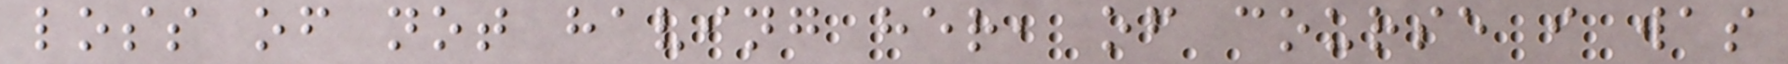loss of not having her, of course i was
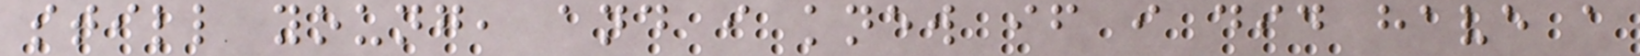still young, and i knew if i did have a
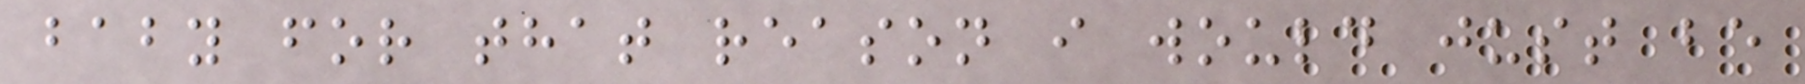baby for that reason i would just be
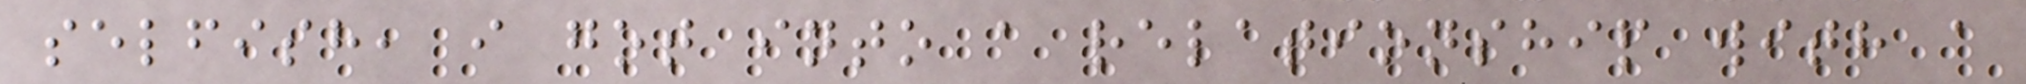selfish, i got into a relationship with a
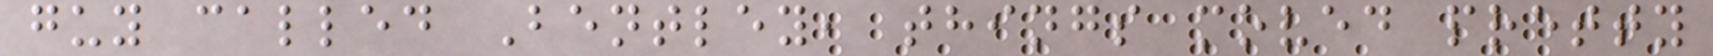guy called Bentley, things moved pretty
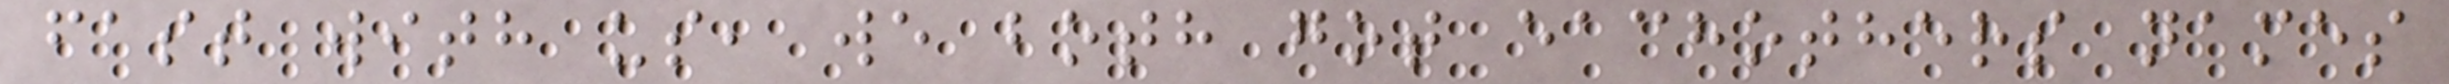fast with us, we both got eachothers names
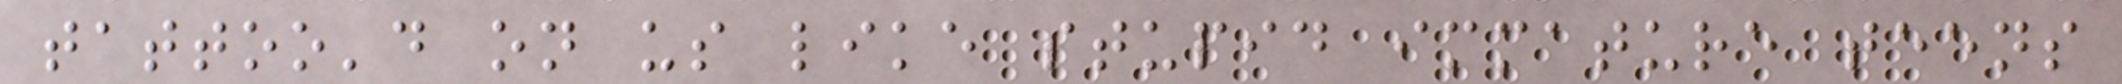tattoo'd on us like stupid immature teens
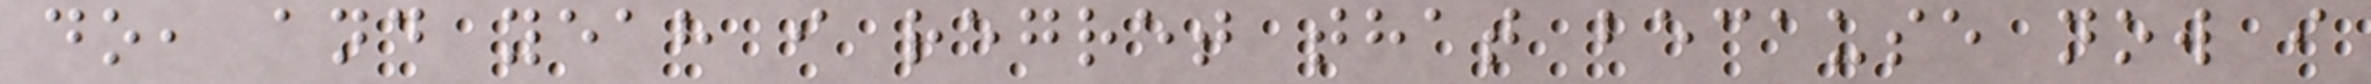do, and yeah i regret that because now i
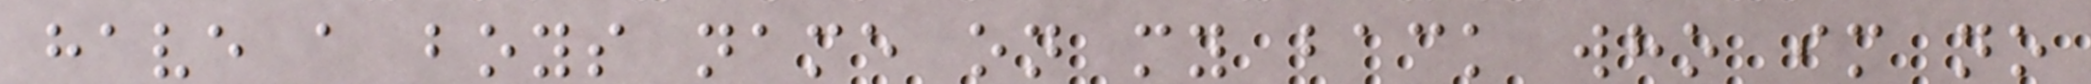have a boys name on my back who im no
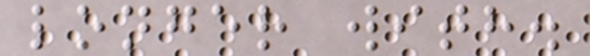longer with.
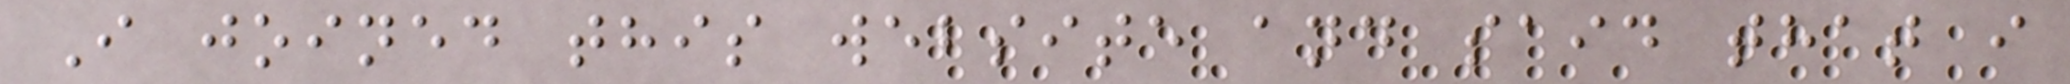I joined this website and said that i
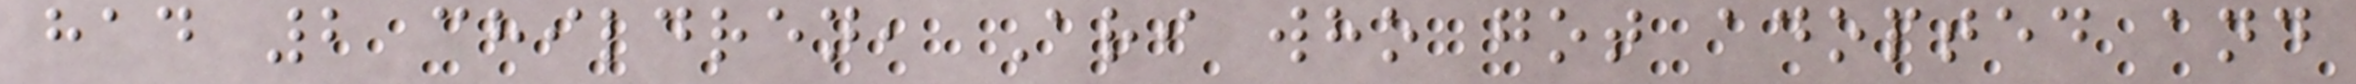had 2 children, Ari who got adopted and
